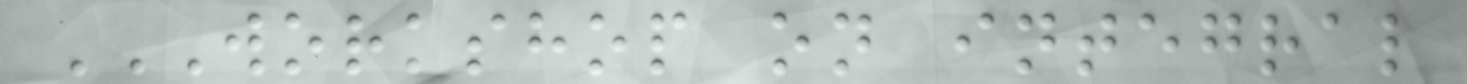WORKSHOP ON INTEGRAL
